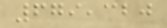679,320
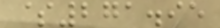$271.95
